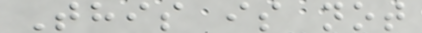This is not
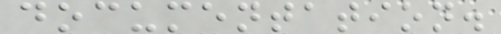documentation.
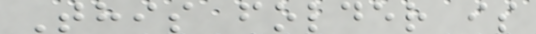This folder is
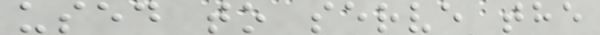used to serve the
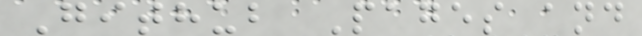Github Pages and
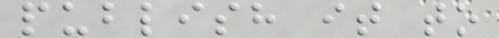publish it to
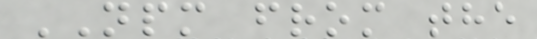NPM from the
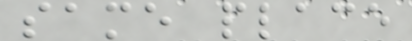same place
